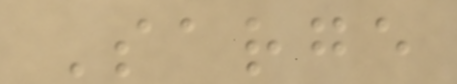Sarge
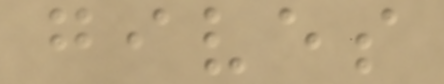gives
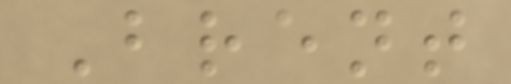Brent
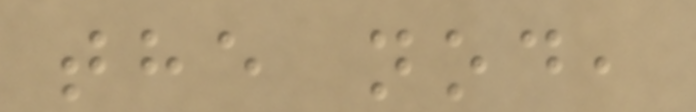the nod,
